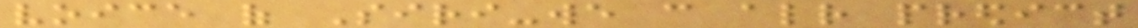voice of Siri-we can already predict
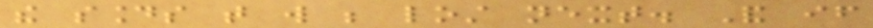the sounds that will be lost next. And if
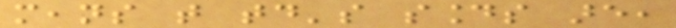means that today's sounds are,
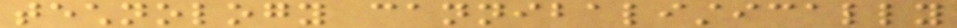technology cannibalistically
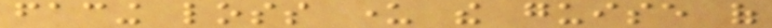facing loss under the guise of
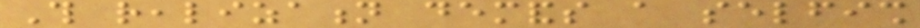This realization demands a selfish
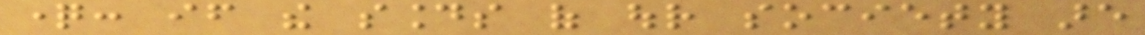question: if the sounds of our society are
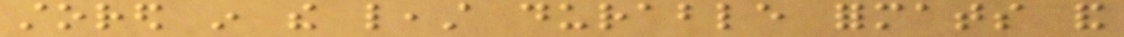stored in the least durable formats and
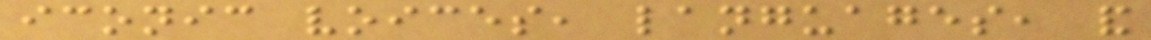iconic voices, languages, and
